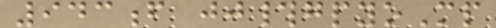943f jj#gpyoMp
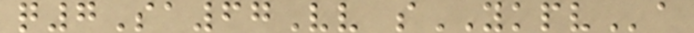q7Sa67Vv sYKPVa
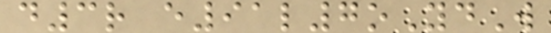d3r e91l7oYdW
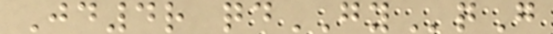Jd4r qdGYqG
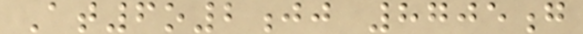At6o2jj 8705g
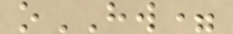oHW=
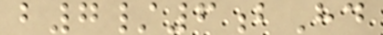b7/6bHd
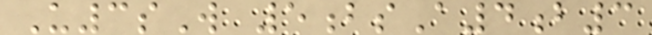U3sW 5bsA4b3
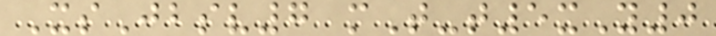XsJbsv7 mT-t5xY0
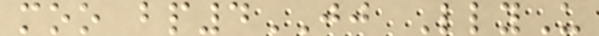moo bp4JJ LlyU
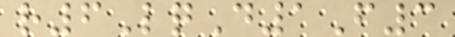r6LqD1F3
